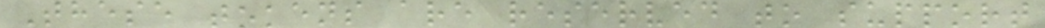These tokens are reserved to support
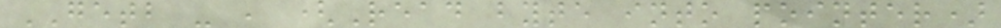GETB - , (Read byte into pointer)
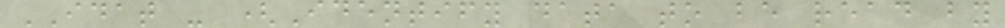IDAT - (Identify data to be read by
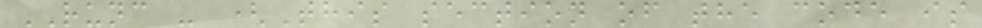RUNC - (This section of the code is
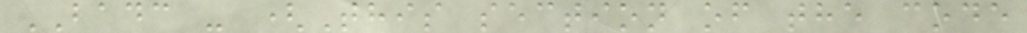BADC - (This section of the code
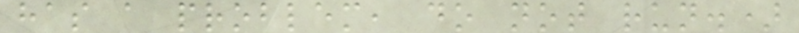has a problem, do not run.)
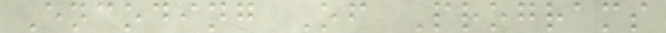Encoding Of Programs
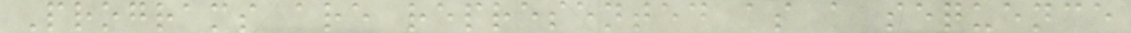Programs are represented as a sequence
